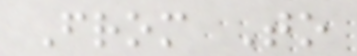From To
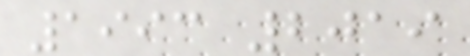1993 2019
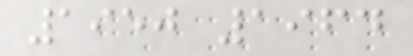1950 1964
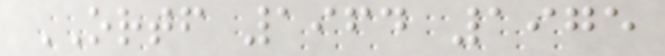ORTF 1964 1975
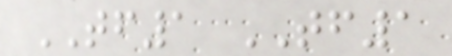TF1 TF1
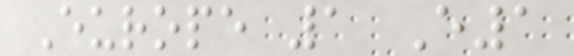Europe 1 E1
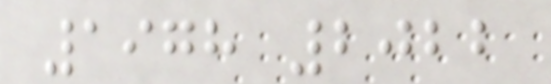1978 2022
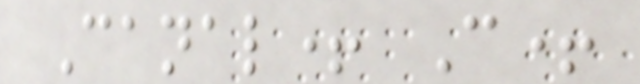Canal+ C+
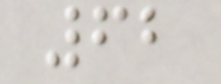62
